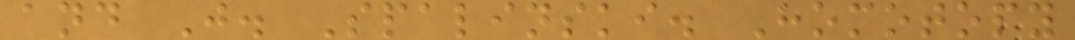and J. Spalinski. Homotopy
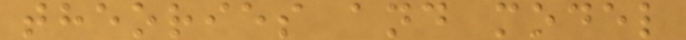theories and model
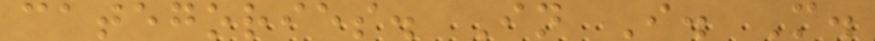categories. In I. M.
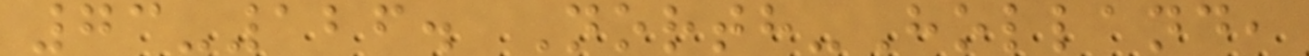73-126. North-Holland,
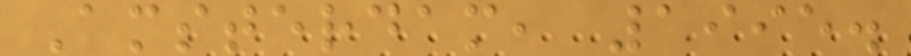Amsterdam, 1995.
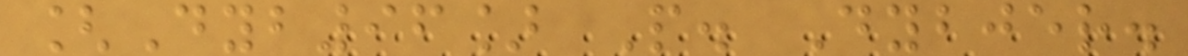[Dyb96] P. Dybjer.
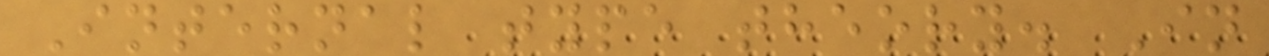Internal type theory. In
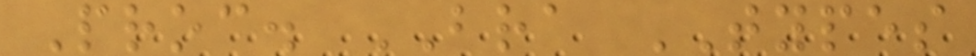Proc. BRA TYPES
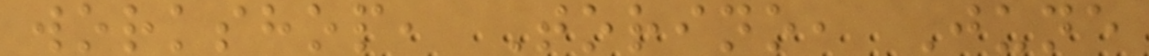workshop, Torino, June
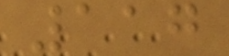117
